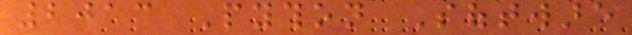2013 Python Software
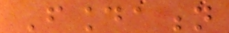Foundation
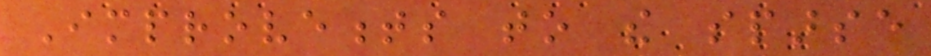Improvements to the sparse
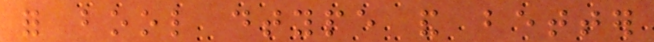for bool dtype and better
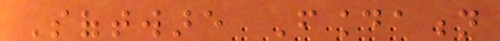Software Foundation
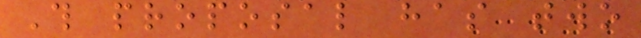This proposal has two
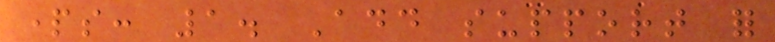parts: 1. Add support for
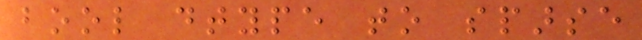bool dtype to sparse
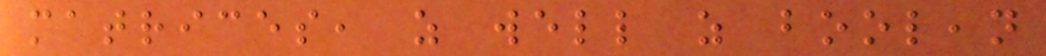matrices, as well as boolean
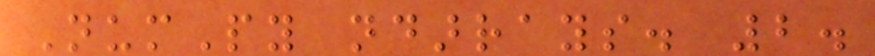NumPy ndarrays. 2.
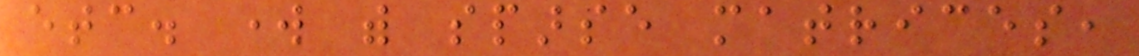etc. work with sparse matrices,
